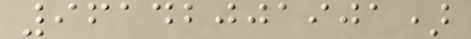96142001901)
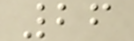26
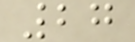27
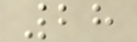28
